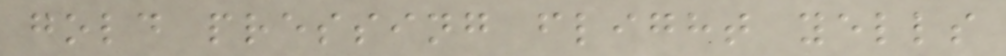gold pressing flight yells
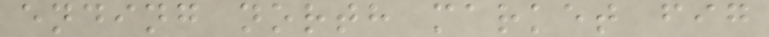ending north market fig
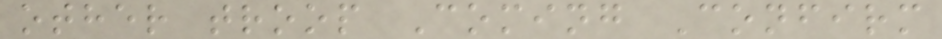other troop Coming Confirm
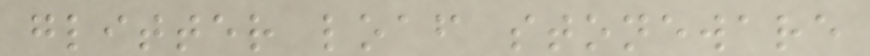glitter loaf stoneware
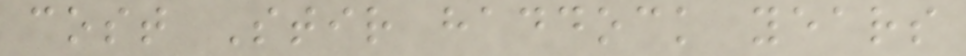cost Stir haddock years
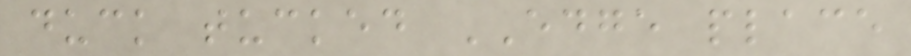duck tucked EDGE place
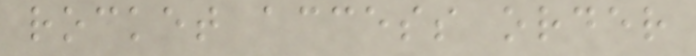rocket access order
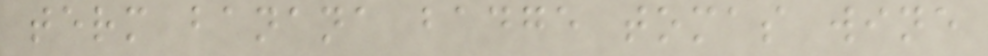term banana badge tomas wine
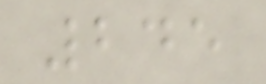245
